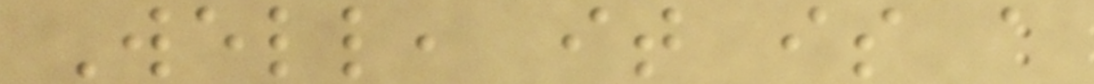Well, it is a
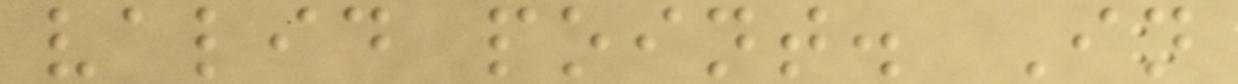valid point. In
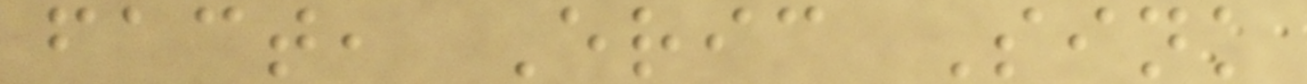fact, Eric Sink
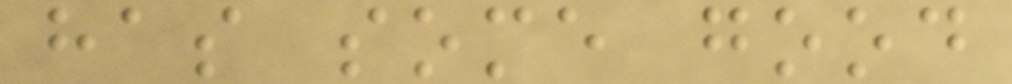has some good
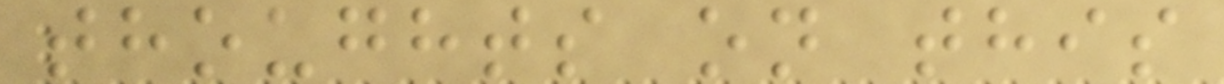thoughts on this
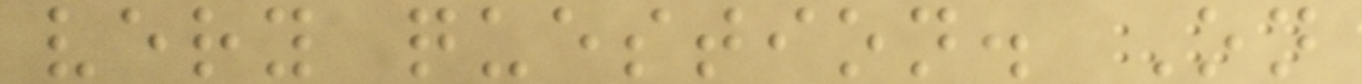very question. On
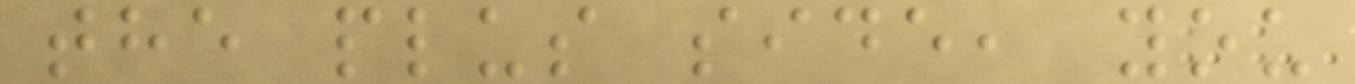the plus side, you
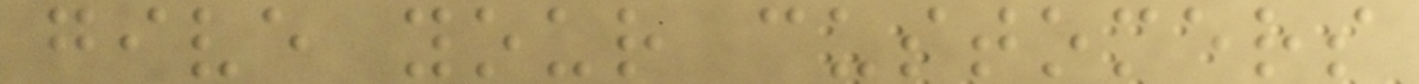give your customers
